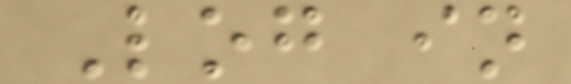Log in
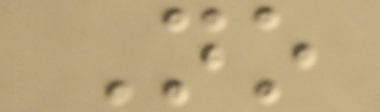No
